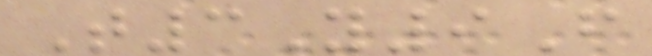T3Y9F
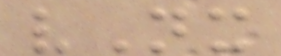vNx
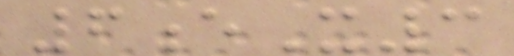6eX3
